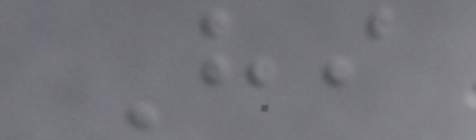Hi
